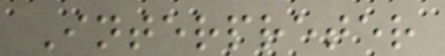Interpreter
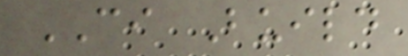CI Build
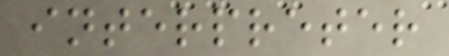interpreter
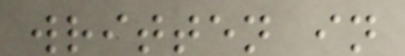written in
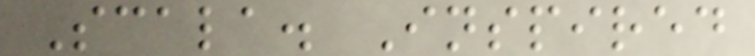Scala. Inspired
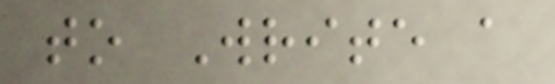to Write a
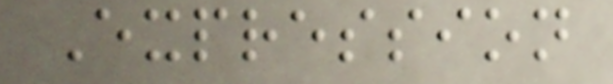Expression
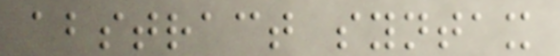abstract syntax
